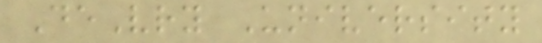DeVry University
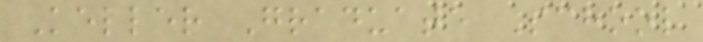Keller Graduate School
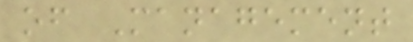of Management
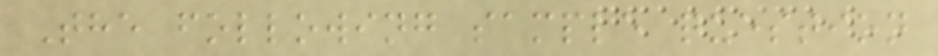The following sample question
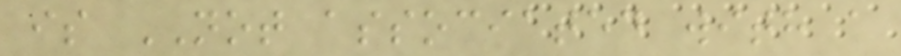is NOT associated with a
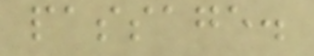passage.
